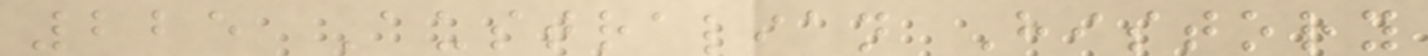225 Australian History
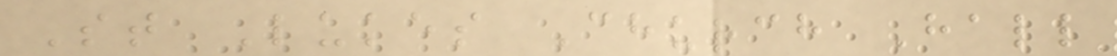St Lukes Church Hall
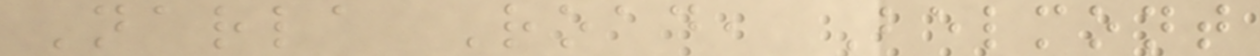Narla Road, Belmont
